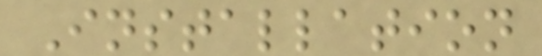Installation
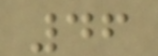46
